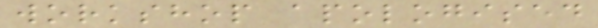workshop apologised
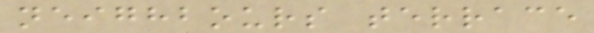neighbours terrace
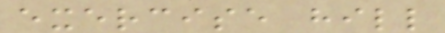exercise hill
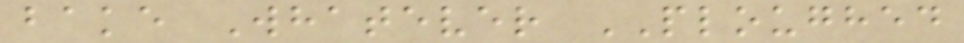bake Whatever PLOUGHED
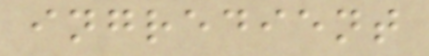ingredient
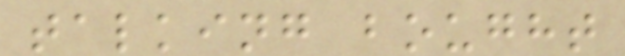talking bought
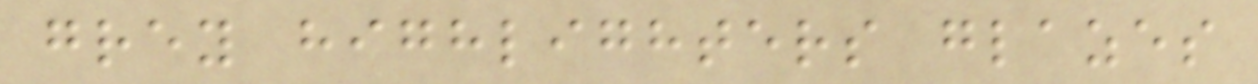grey highlighters glazes
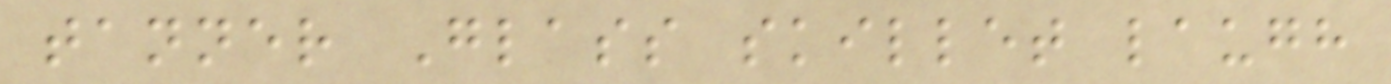tanner Glass skillet laugh
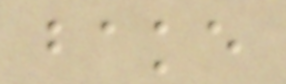bake
